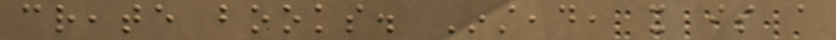create books. Instead, it is a
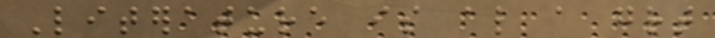Literature is also a great
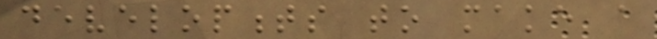developments to make a
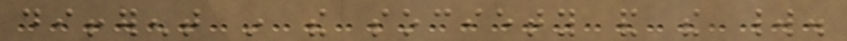different in the society and the world.
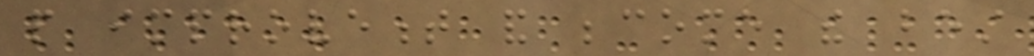people improvement and become the best
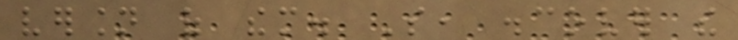version of them. So, discover the
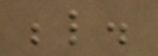below.
